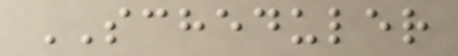SCHEDULER
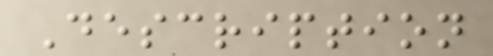Description
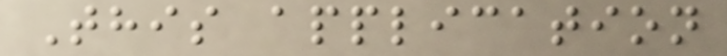This application
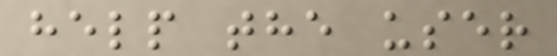help the user
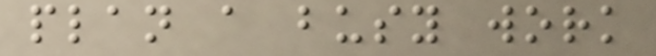plan a busy work
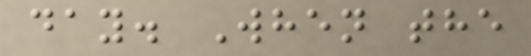day. When the
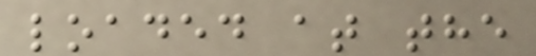loaded at the
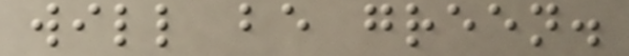will be green.
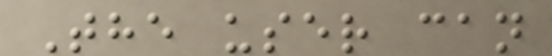The user can
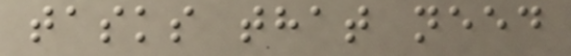tasks that need
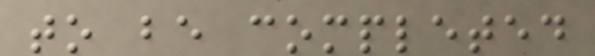to be completed
